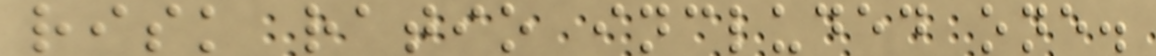risk ratio included one.
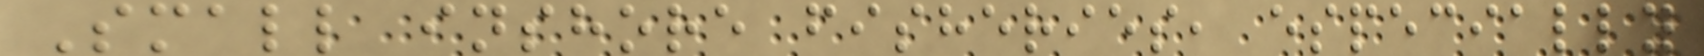Small inshore fisheries, especially
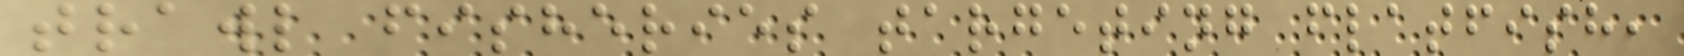trawl fisheries targeting flatfish,
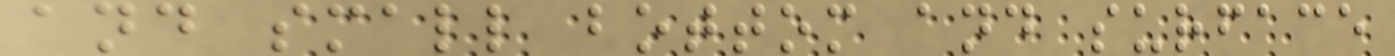and small bottom and surface
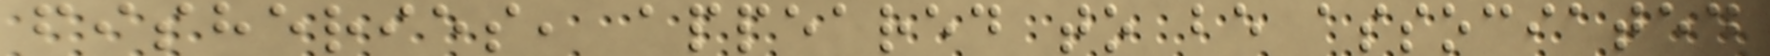fisheries, appeared to be associated
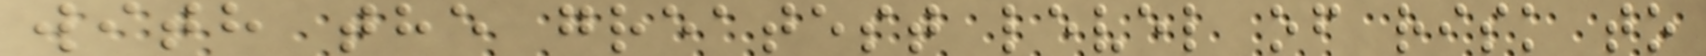with the greatest level of risk to
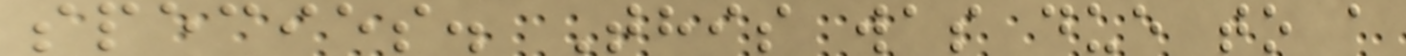species. This was due to a
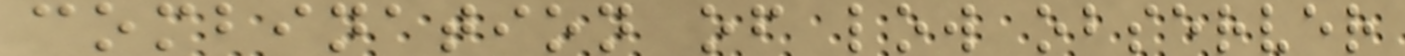combination of low observer
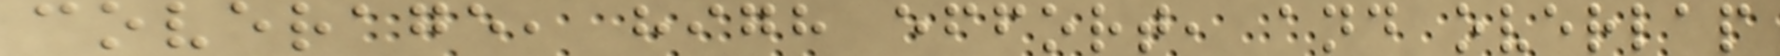coverage, high effort, and overlap
